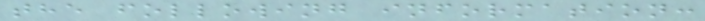the following information:
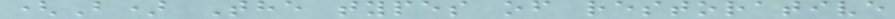(B) The types of restorative
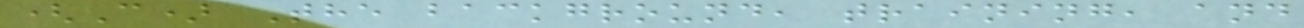(C) The background, training, and
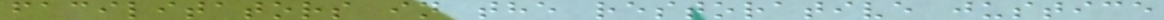facilitators in the restorative justice
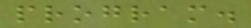program.
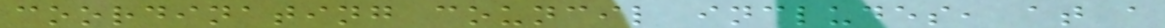coordinating council includes, at a
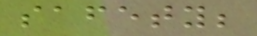safety;
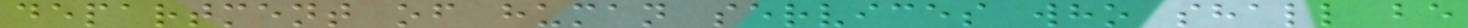department of human services who shall be
